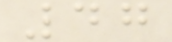47
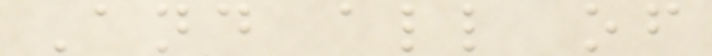And all of
